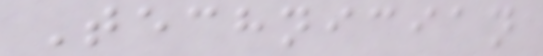Technician
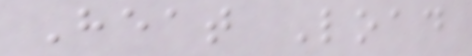Heat Load
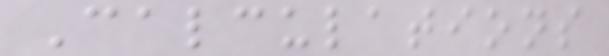Calculations
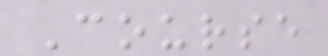Course
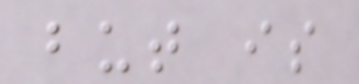but is
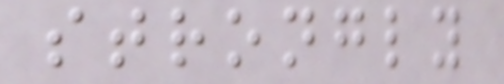strongly
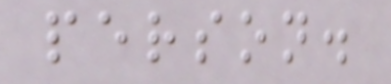person.
